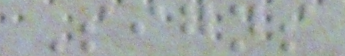Signs
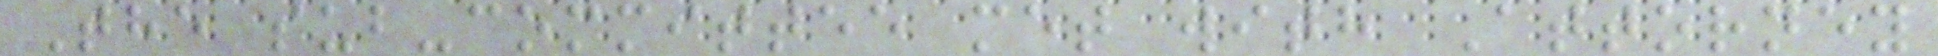The sub-committee met with Attorney
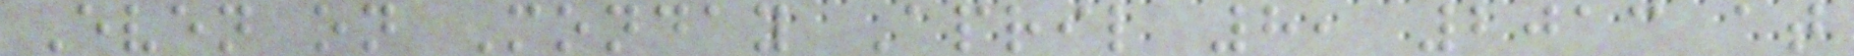Even on Monday April 8, 2013 at
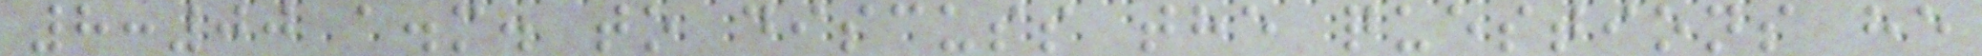8:00 a.m. to discuss the questions he
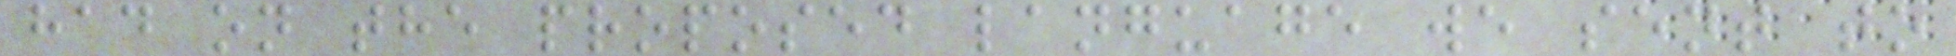had on the proposed language we sent to
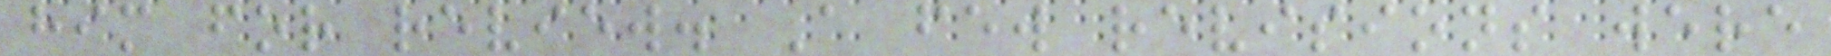him for review. A few revisions were
